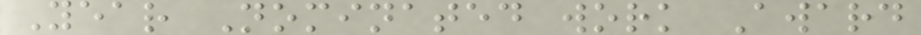Year Nominated work Award
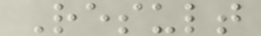Result
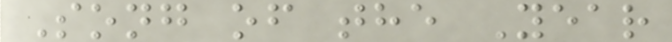Song of the Year
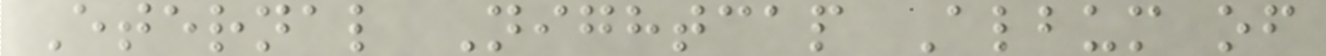Eternal Nightcap Album of
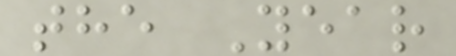the Year
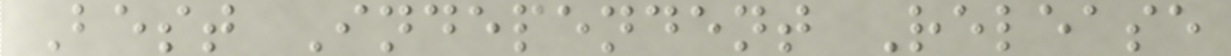Best Independent Release
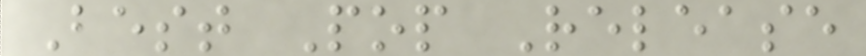Best Pop Release
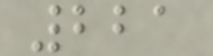221
